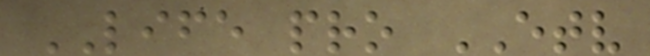LIFE pro ETV
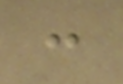:
